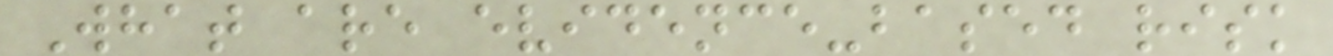What are evidence-based risk
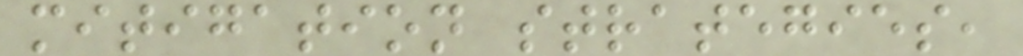mitigation strategies,
